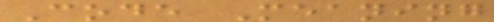Code Meaning
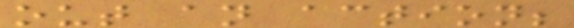out an action;
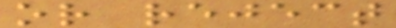or reject
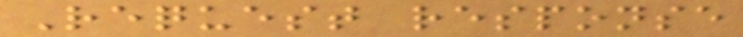Request response
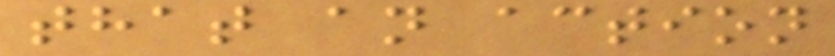that an action
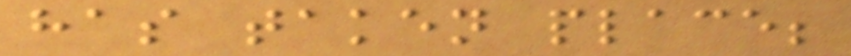has taken place;
